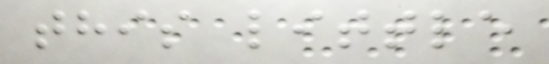this little
